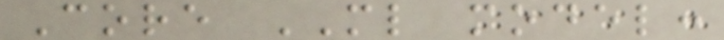Core ML model:
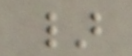}
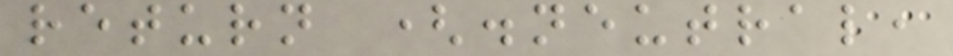return (.neutral,
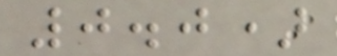0.0)
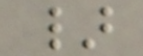}
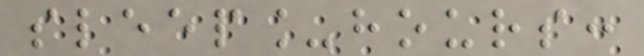sleep_hours:
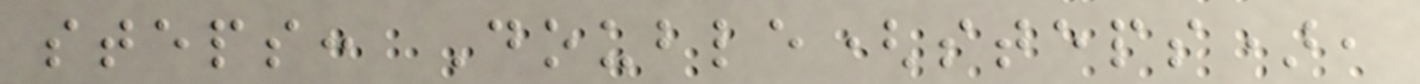steps: Double(steps),
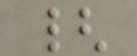{
